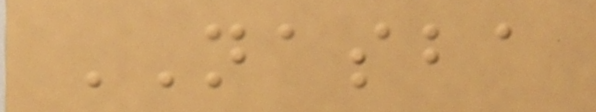NASBA
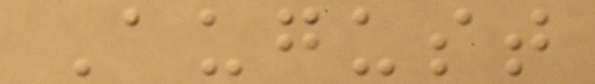August
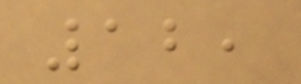12,
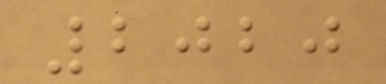2020
